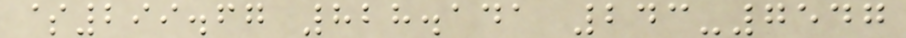$299.67 828.141 243-7547
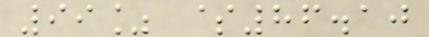99% $86.10
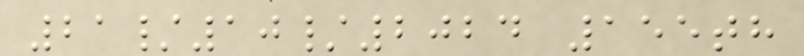21/10/2024 155th
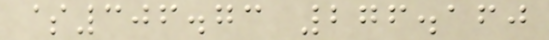$306.73 276.160
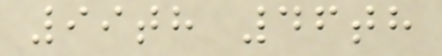99th 46th
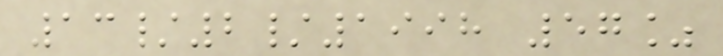13/2/1998 57%
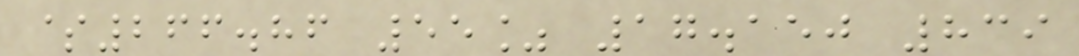$266.86 55% 17.150 839
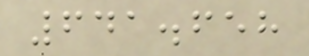641.658
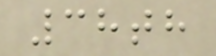38th
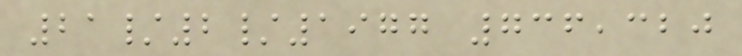21/2/1977 736,320
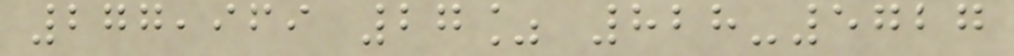277,969 27% 828-5727
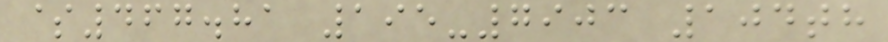$467.81 195-7903 104th
